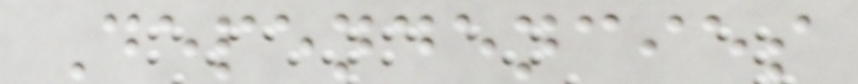Dependencies
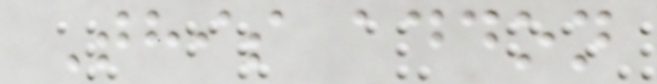This addon
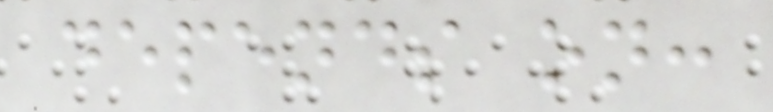depends on:
